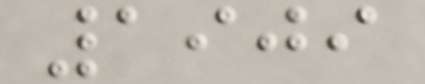1909
